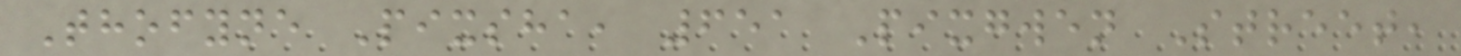Thofyne Pixsha, 651 Pixgwen Street,
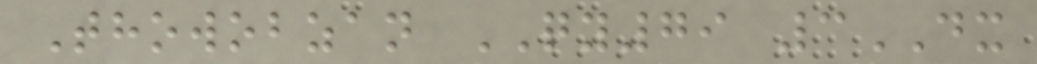Thowobzan QY79 3DX
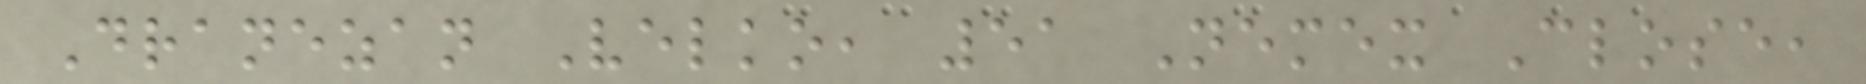Dranezan Velko, 51 Nemex Close,
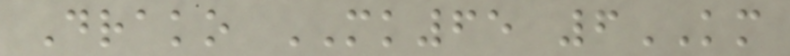Drako MK65 6KM
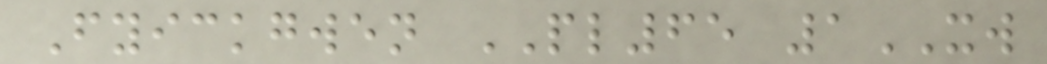Fyickgwen PL65 1XW
